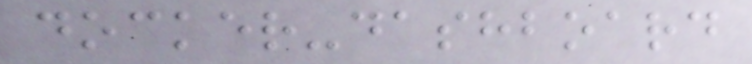docker-dashboard
